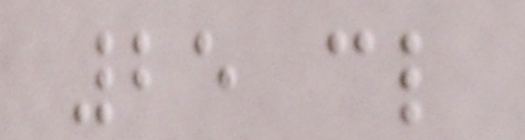25 cl
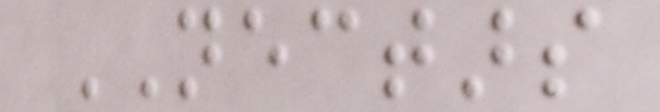NECTARS
